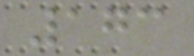173
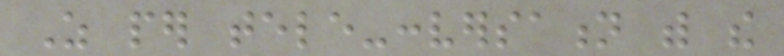As per tele-conversation with the
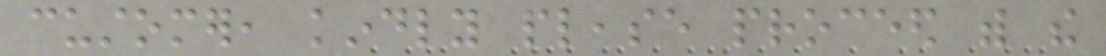customer, kindly please proceed with the
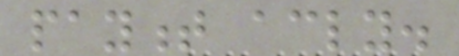payment accordingly.
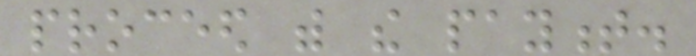proceed with the payment.
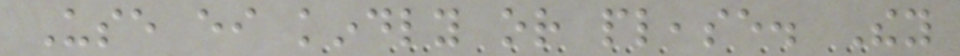Use either kindly or please. They
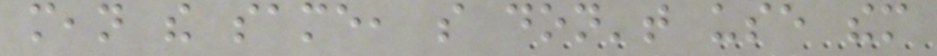mean the same, so don't use them
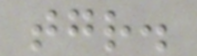together.
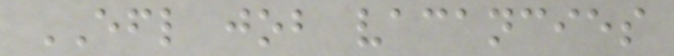EFL job vacancies
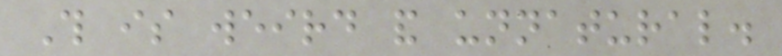This is weird and unnatural.
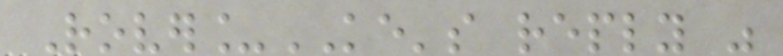Rover_KE's reply was
